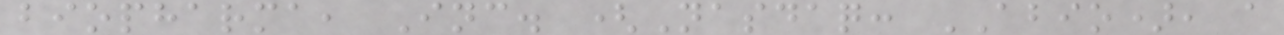biopharma, Inc. (Nasdaq: ABIO), a
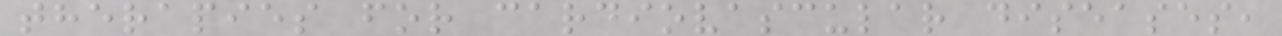therapies for cardiovascular diseases,
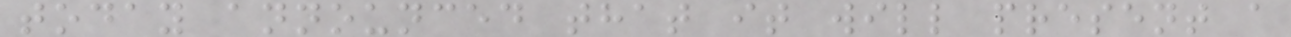today announced that it will present a
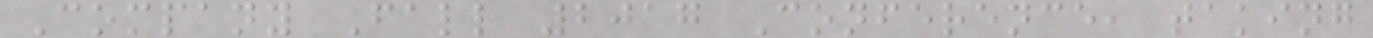Company Fall 2017 Conference, taking
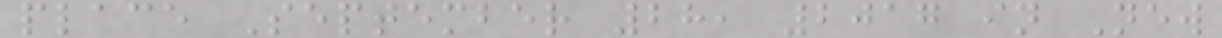place September 28, 2017 in New
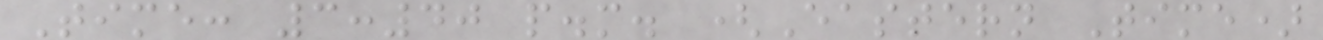Time: 3:40 p.m. (Eastern Time)
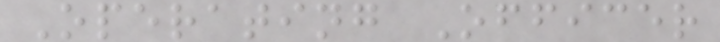Operating Officer
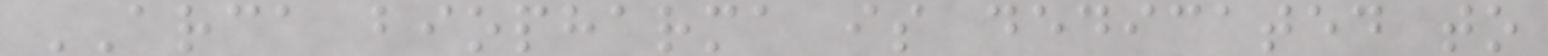ARCA biopharma is dedicated to
